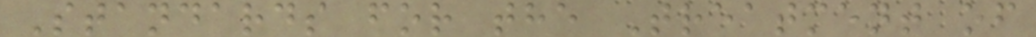Standards for the Treatment of
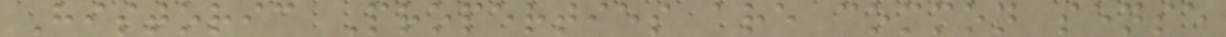Historic Properties are common sense
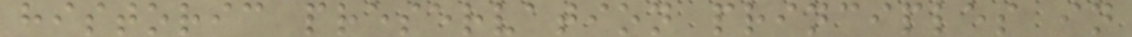historic preservation principles in
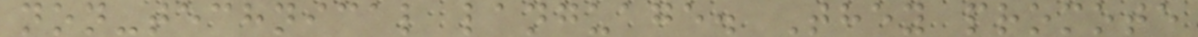non-technical language. They promote
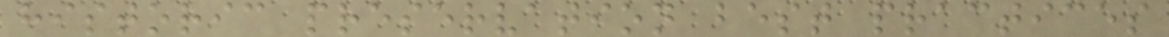historic preservation best practices
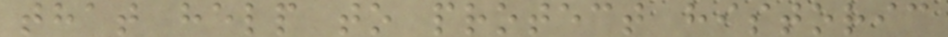that help to protect historic
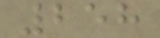258
